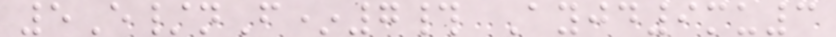5E/nF*7# Ayjd9mu3
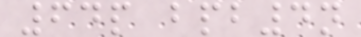64p bpb4n
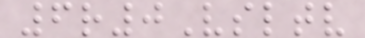6r0Vsltv
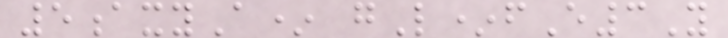5axyA* gL*fE3Y
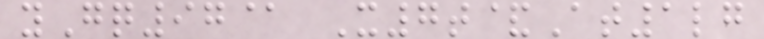yGq97@ X7t&At1lg
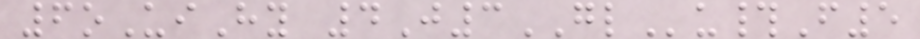6oUiHy 4J3GLu#F5
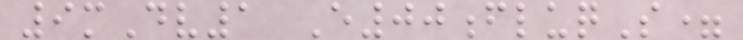9mDv1 E00fluqS=
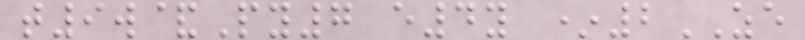t9w&Py7 e4y *2ZE
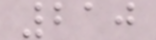210
